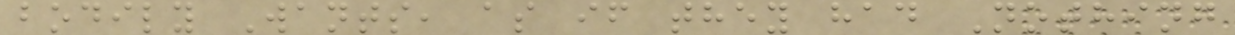bodily Wants, as if they had Nothing
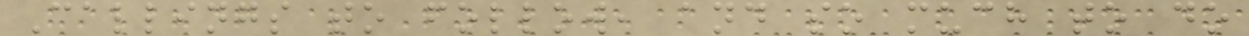Callings to follow, and so much to do
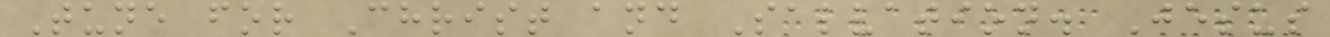Tune for Christ and Salvation. Jesus
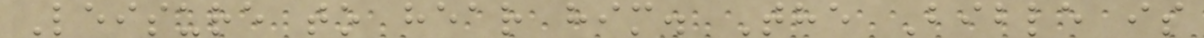Leisure to hear him. The Bible is
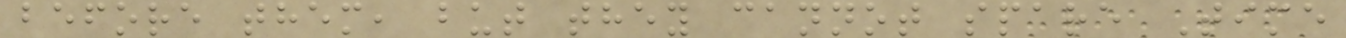before them, but they cannot spare Time
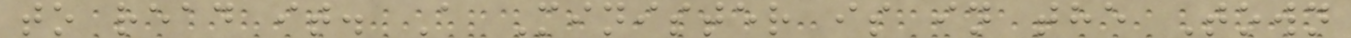to read it. A Minister is in the Town
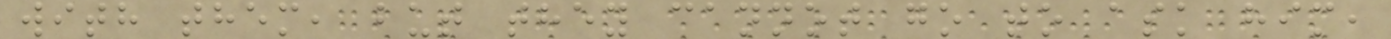with them, but they cannot go to ask him,
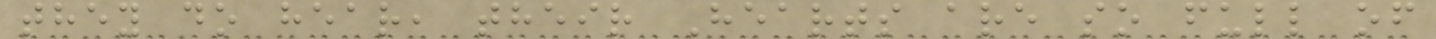they do hear, their Hearts are so full of
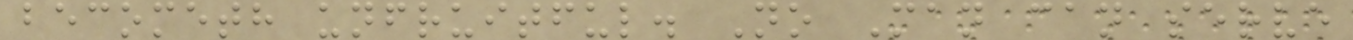becometh unfruitful. No Man can serve
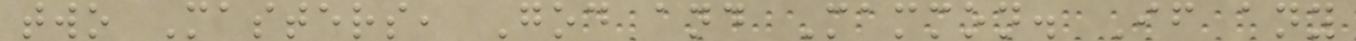two Masters, God and Mammon. If any
